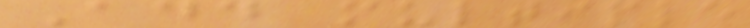Add multiple
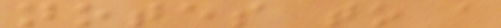notes to a
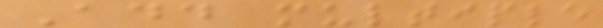Add multiple
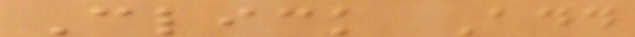Click Add
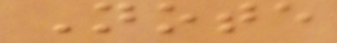Note
